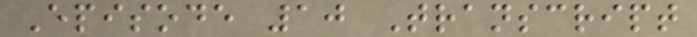Episode 10 Transcript
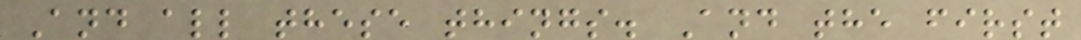And all these things. And the first
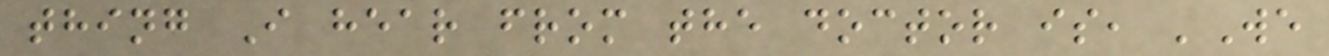thing I hear from the doctor is, 'We
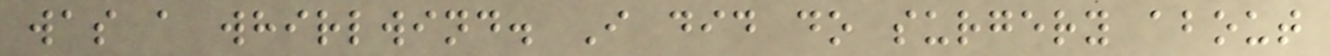was a whirlwind. I did do surgery about
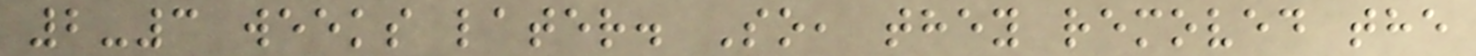2-3 weeks later. So, they removed the
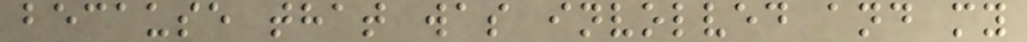because that was involved and my
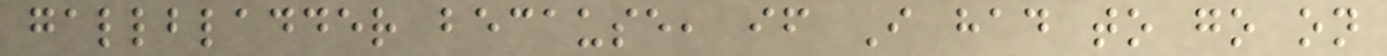gallbladder because, if I had to go on
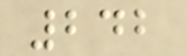242
